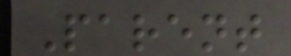Parent
